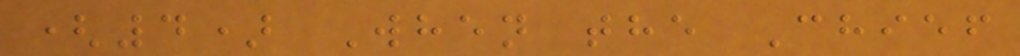(4) When the Chief
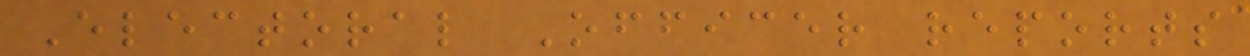Electoral Officer reports
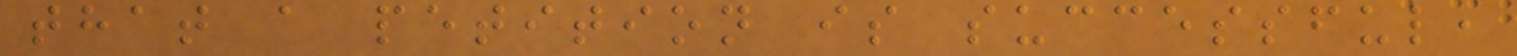that a petition is successful,
